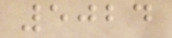5024
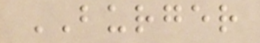BURGER
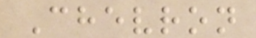Chevron
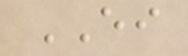EI
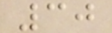30
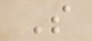S
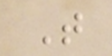T
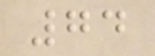74
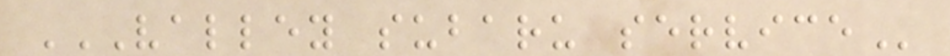VALLEY SUBARU SERVICE
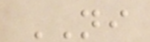NI
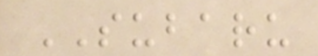SUBARU
